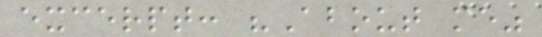excerpt: "About me"
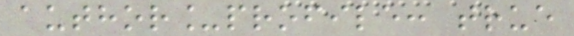author_profile: true
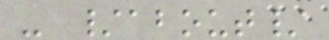- /about/
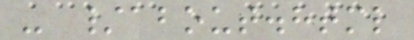- /about.html
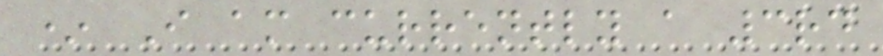* I am currently a 3rd
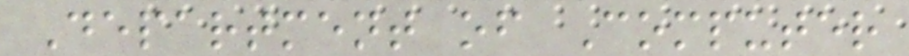Department of Computer
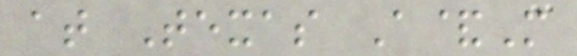at Texas A&M
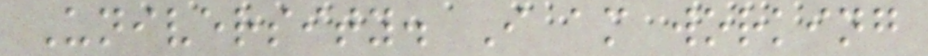University. I am working
